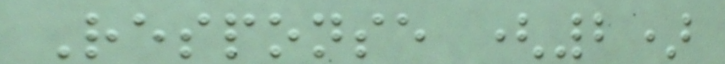Response (2)
